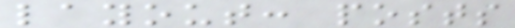layout: posts
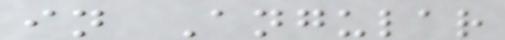in Angular
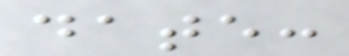date:
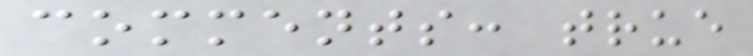comments: true
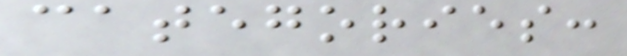categories:
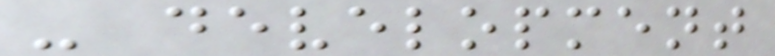- development
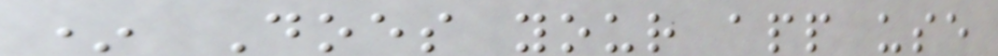* Does your app use
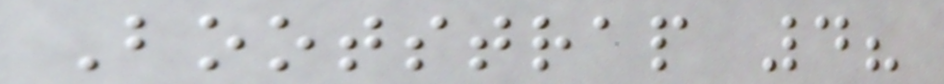Bootstrap 4?
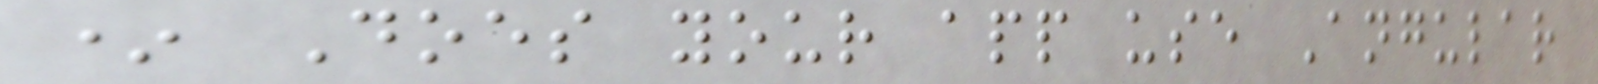* Does your app use Angular
